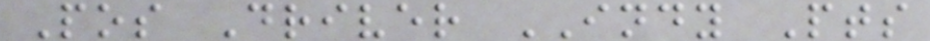Pos Driver INDY Pts
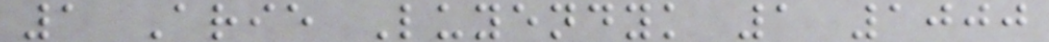1 Arie Luyendyk 1 1000
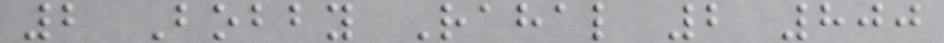2 Bobby Rahal 2 800
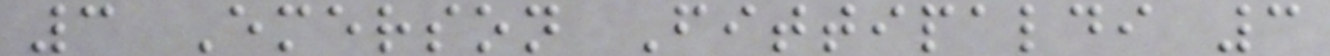3 Emerson Fittipaldi 3
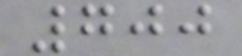700
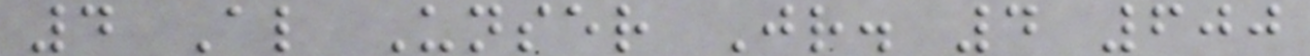4 Al Unser Jr. 4 600
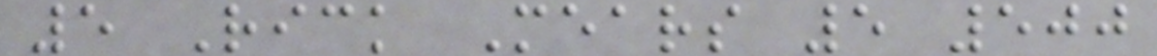5 Rick Mears 5 500
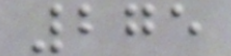275
